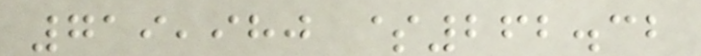719,980 $262.32
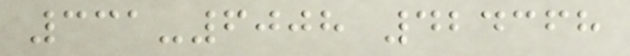331-6008 424368
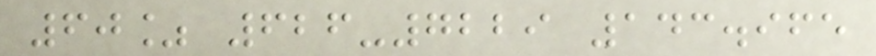60% 626-7229 143.965
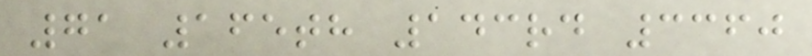71 165th 143rd 3360
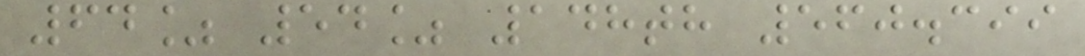64% 54% 148th 560.399
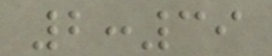2:39
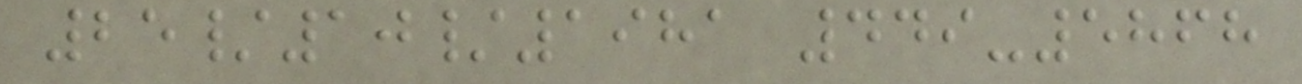25/10/1981 449-5868
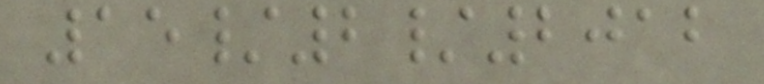15/2/2012
